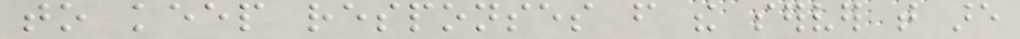to keep responses from the server that are
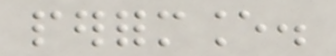performance.
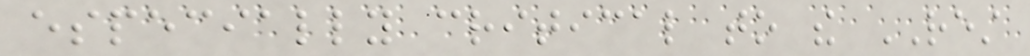especially critical to the REST
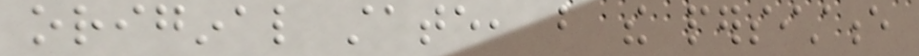original state, but the persistence
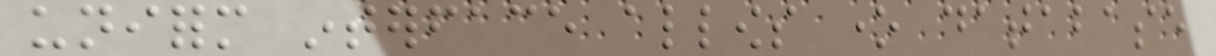uniform interface allows one database
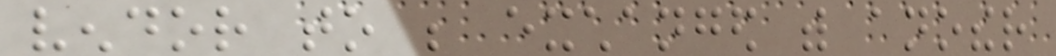vendor to be exchanged with another
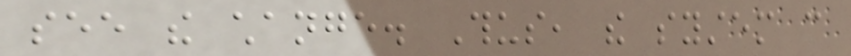see the change. Thus, the system can
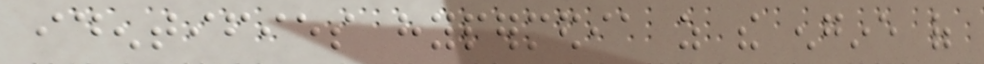identifies hypermedia as the engine of
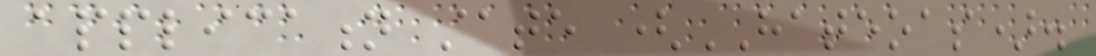application state (HATEOAS).
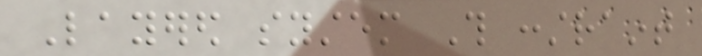Layered system This constraint
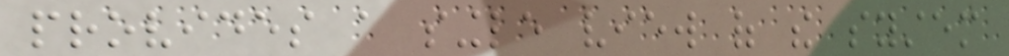provides a single view of the system
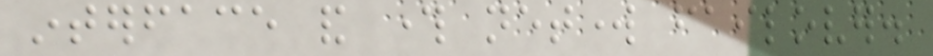interface and through network failover.
